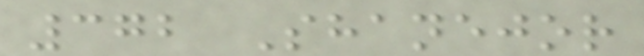372 Shanejor
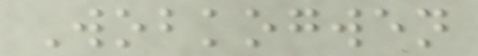Wobkogwen
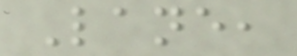Lane,
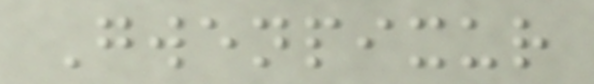Gwenpixur
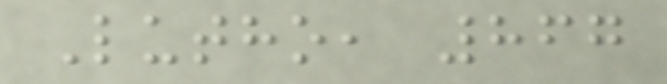Lutho, 867
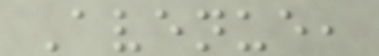Avenue,
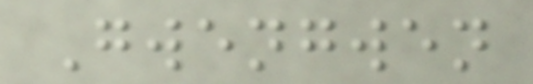Gwengwen
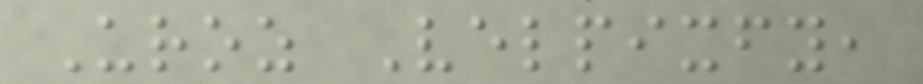Uroz Velpixfy,
